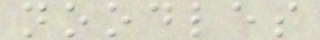noodles
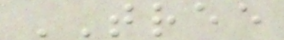TREE
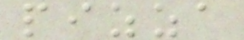pizza
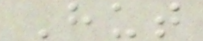Hut
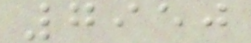7950
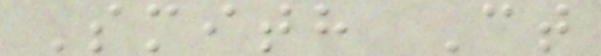Smith Ct
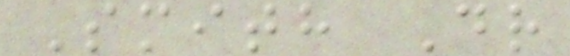Smith Dr
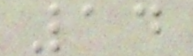14
